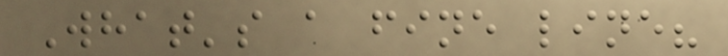What's a fine line?
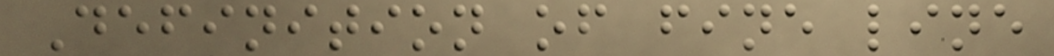Definition of fine line
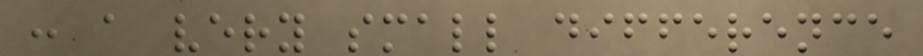: a very small difference
